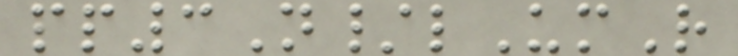pp3N/lUmR
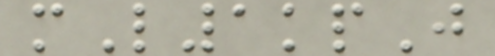mL1kpJ
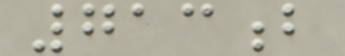713b
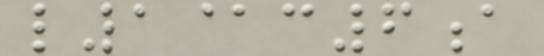l1@c6a
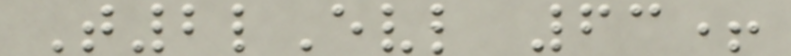T2lEvl 63+
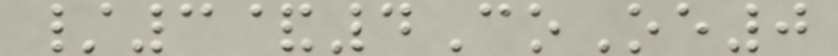/3&4CoOe0
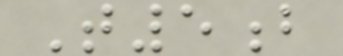T5b
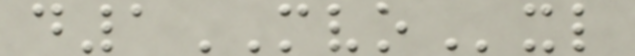d1MVOxl
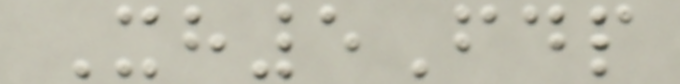Xh5Fdp
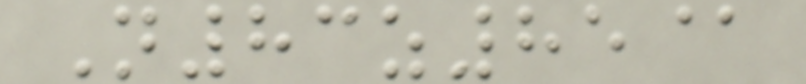N83z85@
